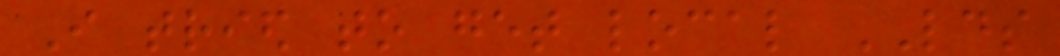I tried to get local LDS
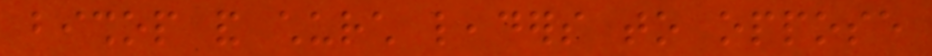bishop and church leaders to oppose
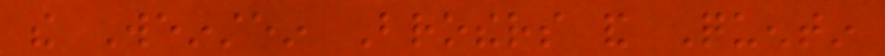the Weinstein Brothers and Quentin
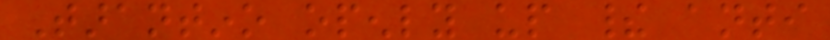Tarantino openly up their anti
